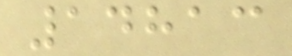14813
